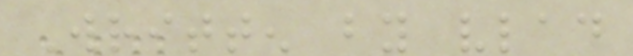Written by vlad
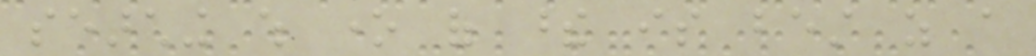searching which one of these is best as a
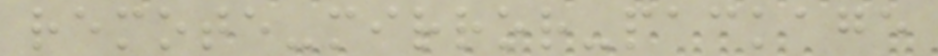remote-mirror-package
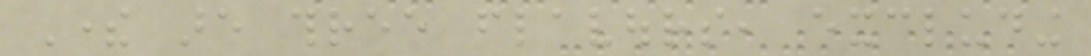There are three flavours, excluding
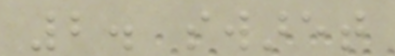2. swaret
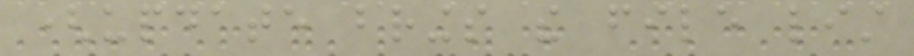(update brings the file list
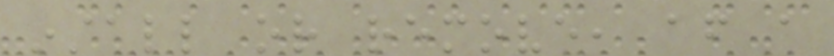install or remove, after a
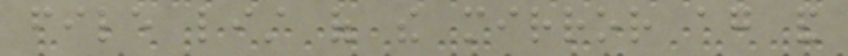file list of the mirror again and
